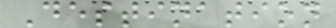Destination
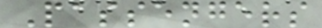Passengers
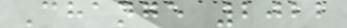Change 2022
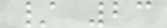/ 23
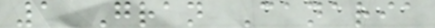1 Gran Canaria
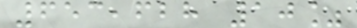653,628 10%
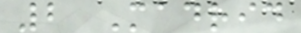2 Madrid
